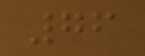76
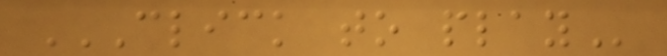CLICK TO PLAY
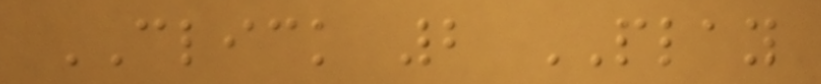CLICK 2 PLAY
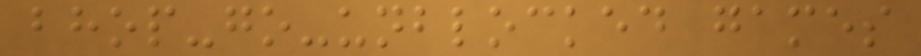bhop-go-unblocked games
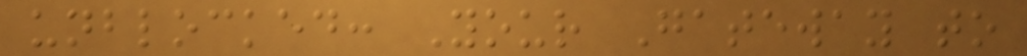unblocked: Your Gateway to
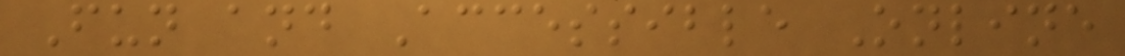Fun and Accessible Online
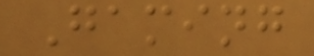Gaming
